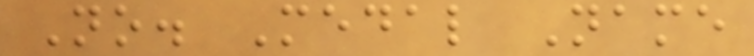No. Medal Name
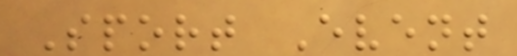Sport Event
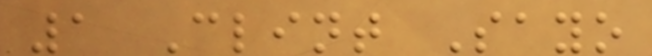1 Clint Sayo
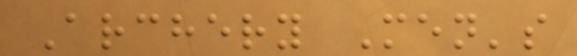Archery Men's
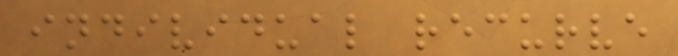individual recurve
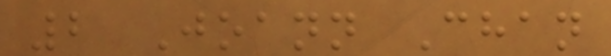2 Joann Chan
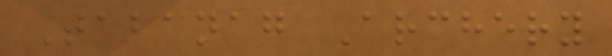Tabanag Archery
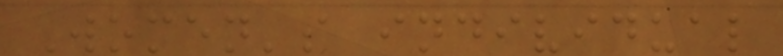Women's individual
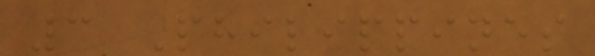3 Philippines
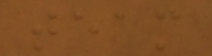team
